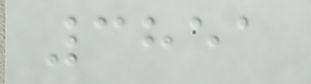3851
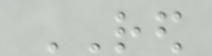RED
